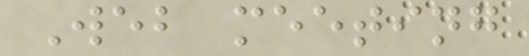Web meeting
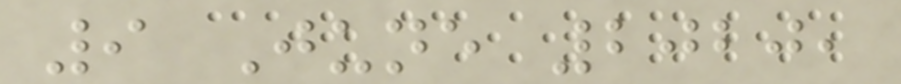9 June 2020,
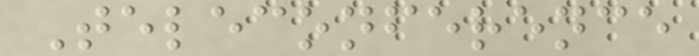Teleconference
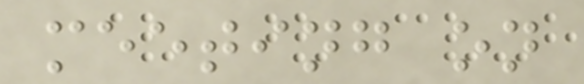meeting on
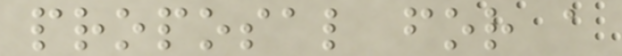proposal for a
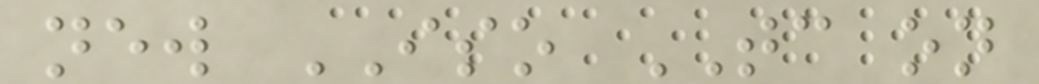new ISO TC on
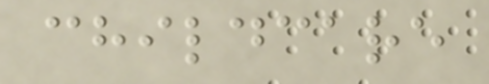childcare
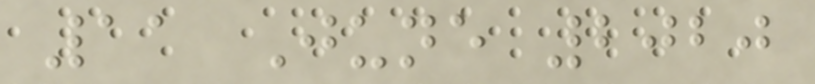11 June 2020
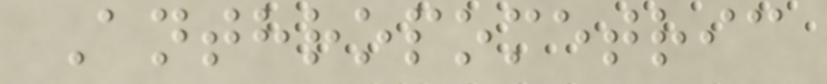Anthropometric
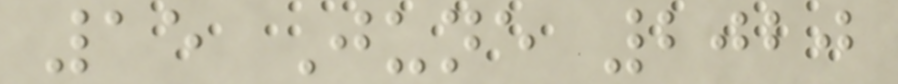15 June 2020
